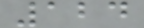124
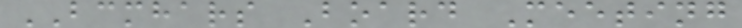BCMHARS Board Meeting
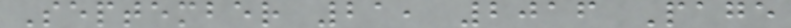September 21, 2016 Page
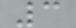3
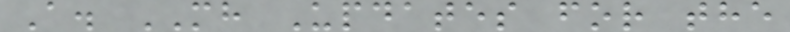A. MH Updates for the
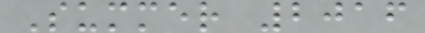Summer 2016
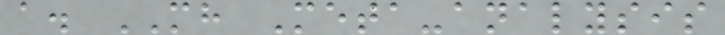a. MH Meta-analysis
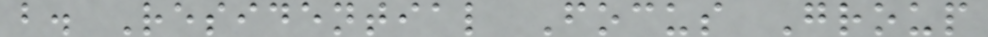b. Residential Focus Group
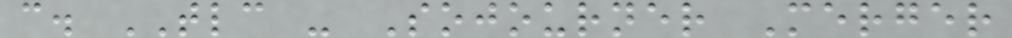c. TLC - Sojourner Merger
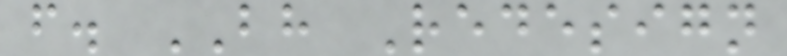f. BH Redesign
